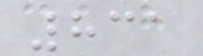831
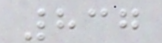837
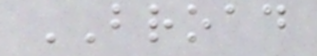BROAD
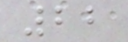22
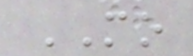MO
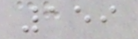159
